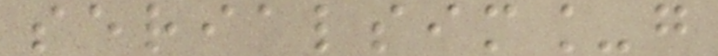serialsim_g
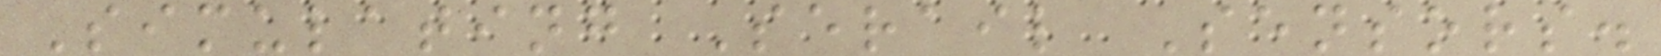Simulating Serail Sensors.
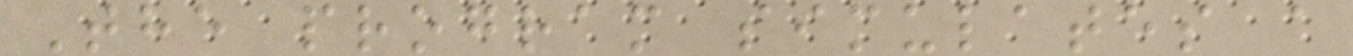The program simulates a
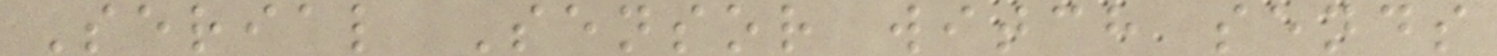Serial Sensor witch sends
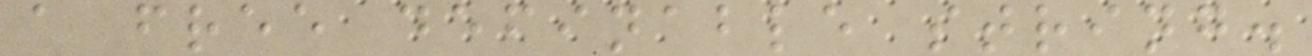a free definable string.
